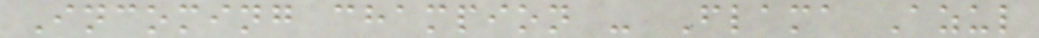Incoming champion - Flama Azul
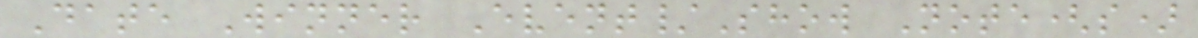Date Winner Event/Show Note(s)
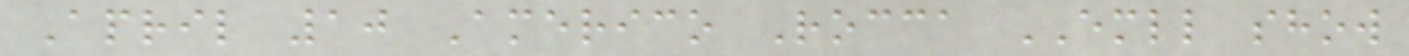April 10 Americo Rocca EMLL show
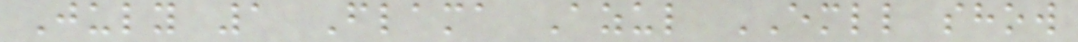July 1 Flama Azul EMLL show
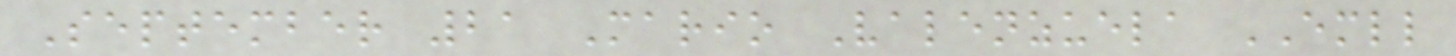September 21 Mario Valenzuela EMLL
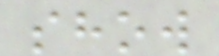show
